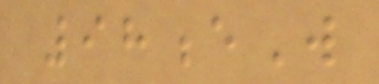98eW
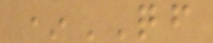*QF
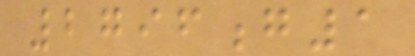2796g1
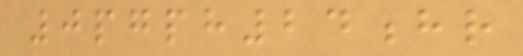0pgph24hr
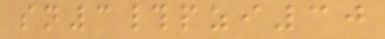sn3#pzi30
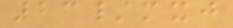23/mxj
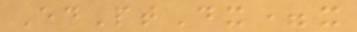EdPtDx=x
